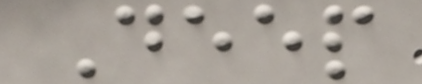Deep
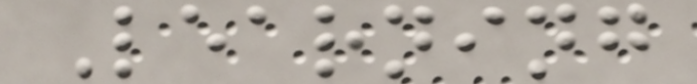Learning
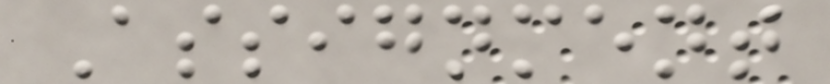Assignment
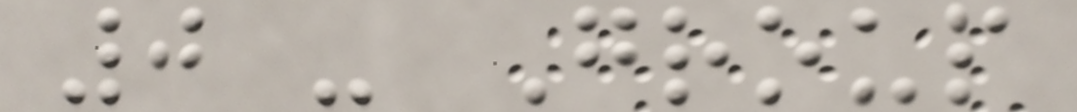0 - Group
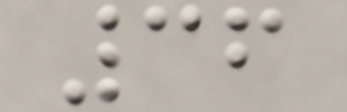36
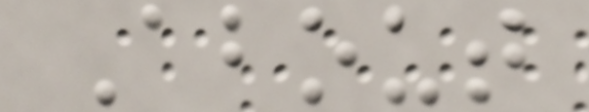About
